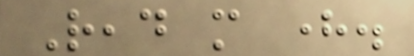Read more here.
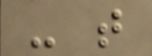- that
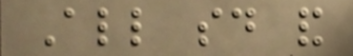All said and
